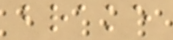brake
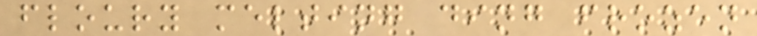floury melting ding frozen
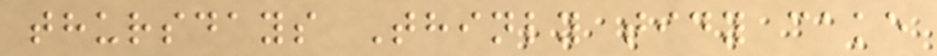thursdays Thinly tidy cake
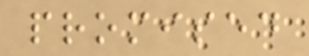promised
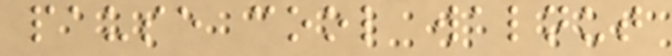pause cool walnut
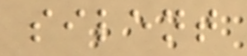silent
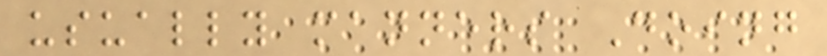usually manners Doing
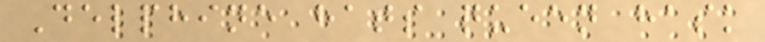Delphine hats queen hask
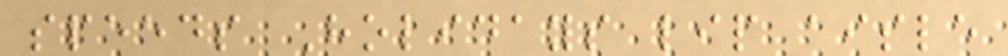speeds Holidays lip aisle
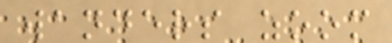wanders zoom
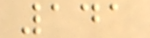141
